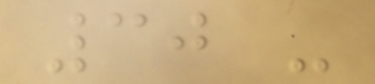30 -
